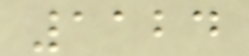1124
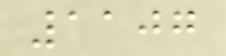1107
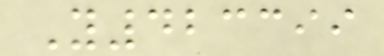Y423399
